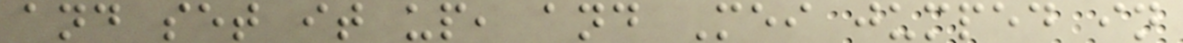and set it up, and Mei jumped in
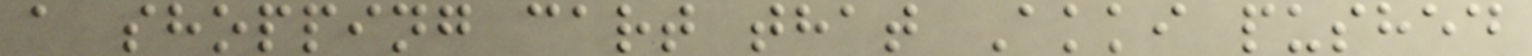a shopping cart that Akki pushed
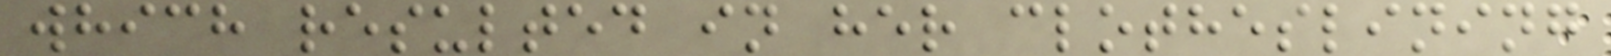which resulted in her clotheslining
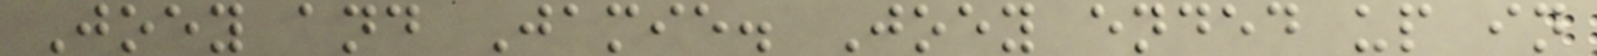Joey and Jamie. Joey ended up in
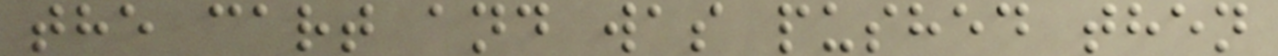the cart and was pushed then
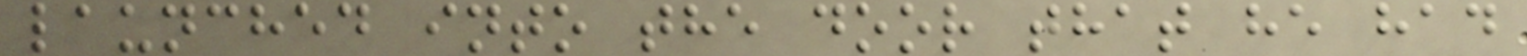launched into the door that he had
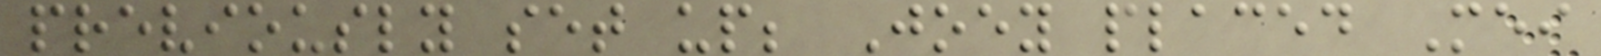previously set up; Joey placed Mei
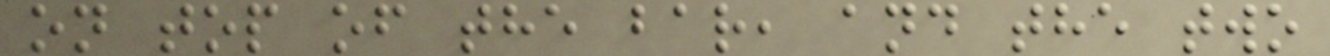on top of the bar, and the two
